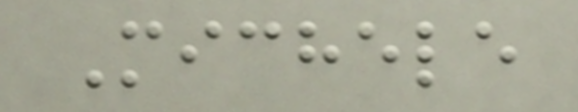Michele
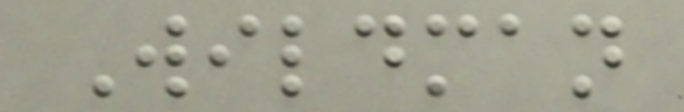Wildman
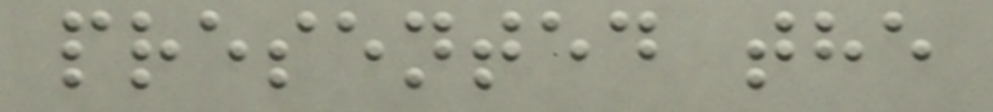presented the
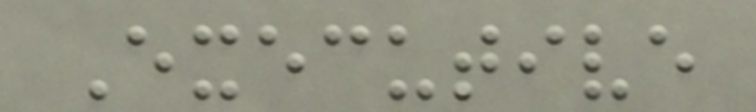Executive
